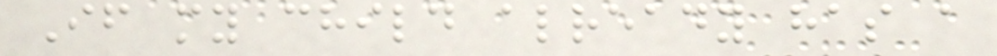If my child already has a
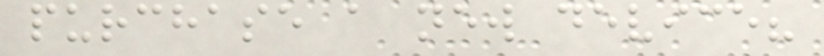purchase a new device?
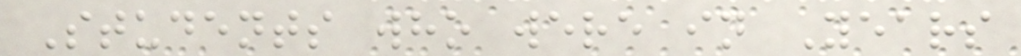Students who were in Years
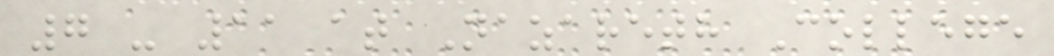7 - 11 at Nazareth College
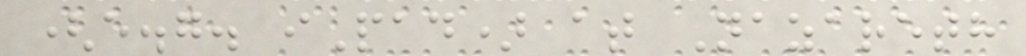(e.g. iPad) at Nazareth
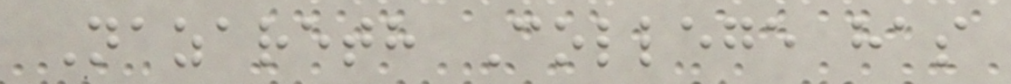Nazareth College has
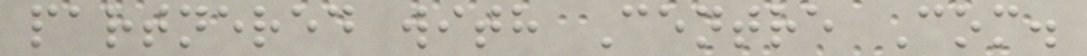partnered with Centre Com.
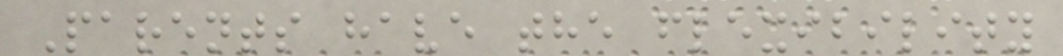Parents have the flexibility
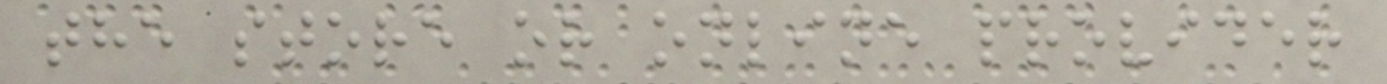the store or online provider
